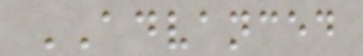ADVANCED
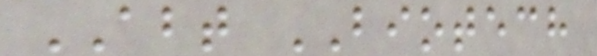ABT BIOTECH
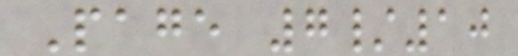Page 7/10
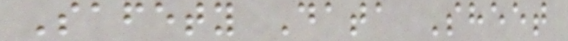Safety Data Sheet
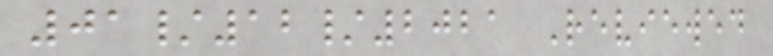01/12/2021 Reviewed
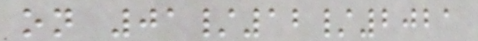on 01/12/2021
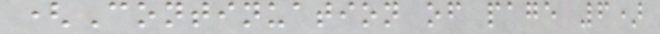(Continuation of page 6)
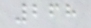268
